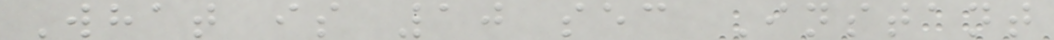What is 10 sec Instant
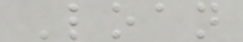Loan
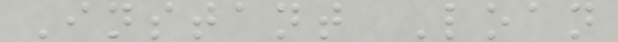Instant Loan
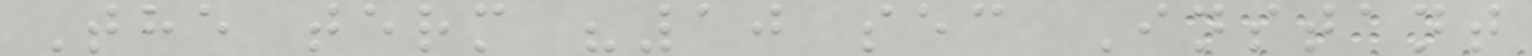The term "10 sec Instant
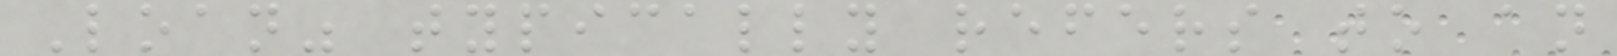Loan" typically refers to an
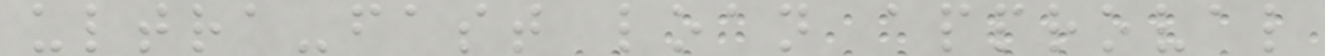ultra-fast loan approval
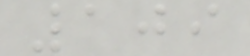109
